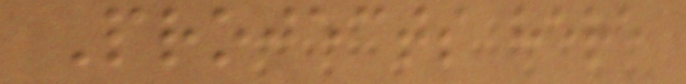Projects here
